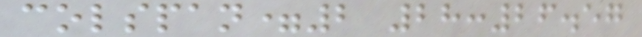colspan=2 28:26.57
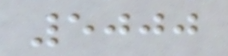5000
